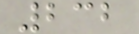232
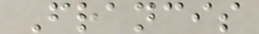Francis
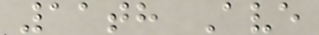11th Ave
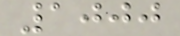1000
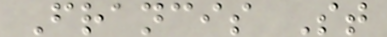Francis St
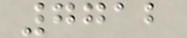7712
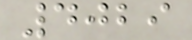4029
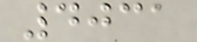4031
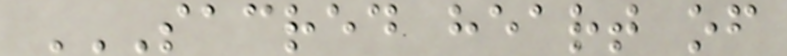SACRED HEART OF
